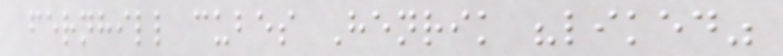fernhill cubes Henrik "liked"
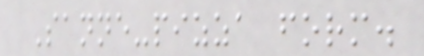Sanne-pizza form.
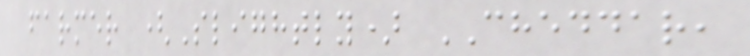farmer (Slightly) CHEDDAR,
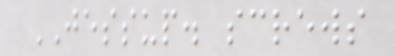JESSUP. screws
